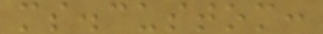ms.custom:
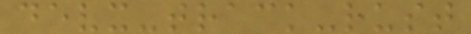devx-track-rust
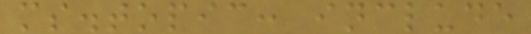ms.topic: include
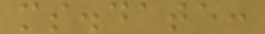ms.date:
